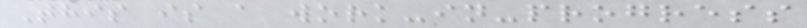This is a work-in-progress
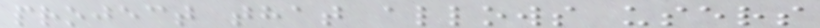project that allows users
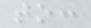to:
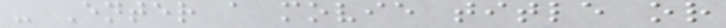- Enter a movie title or
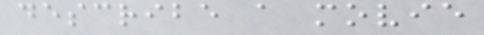describe a movie
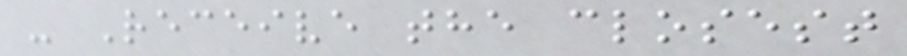- Receive the closest
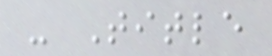- Title
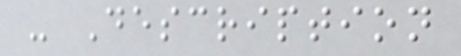- Description
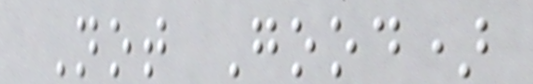Not Good)
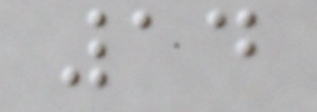14
